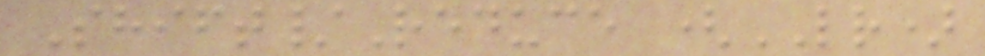Shift/Reduce (LR)
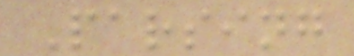Parsing
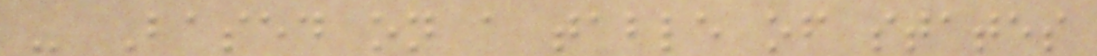- Based on a table of states
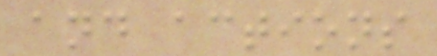and actions
